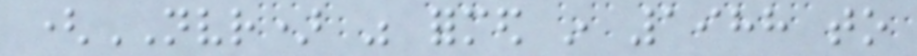(NVR) was formed in 1988 to
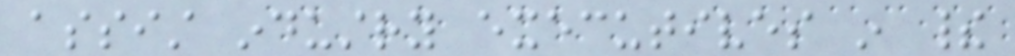assist industry executives in their
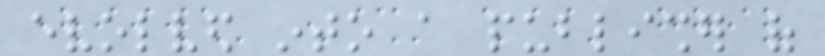evolved into a publisher of
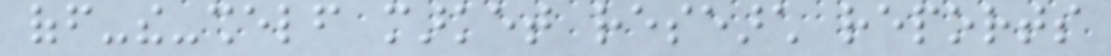off-the-shelf market research reports
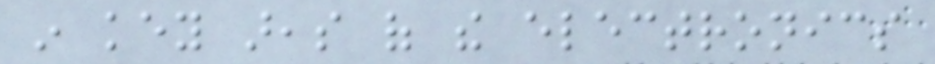in key areas of the electronics
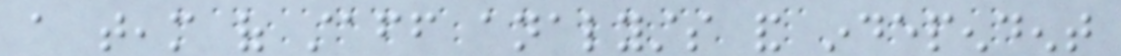a team of staff analysts and independent
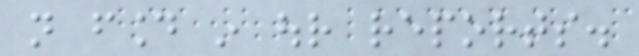not found in our reports.
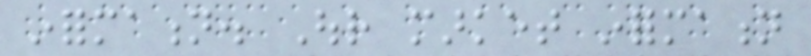information. Our market information
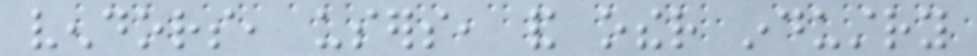vendors, users, and other industry
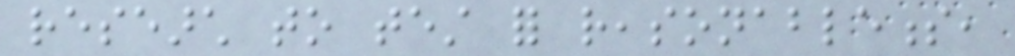research to test for reasonableness,
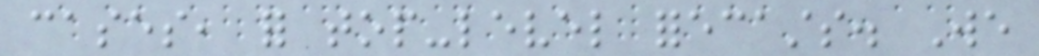cases, for top-level forecasts. We
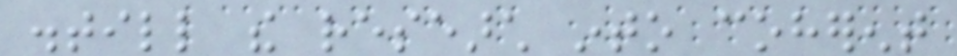distill the research into coherent
